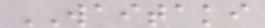WAITAKI
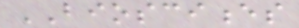BIOSCIENCES
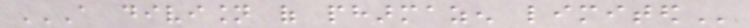A DIVISION OF PHARMAZEN LIMITED
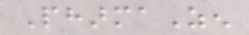PharmaZen
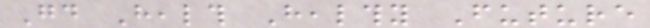Good Health Healthy Future
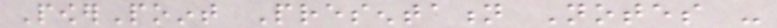PowerPoint Presentation Notes -
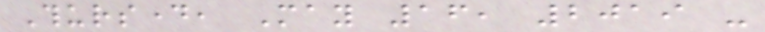Thursday, May 16, 2019 -
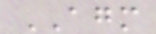AGM
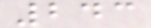243
